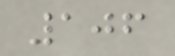106
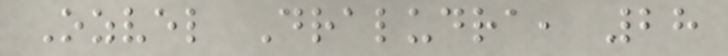Ozvel Draludra, 28
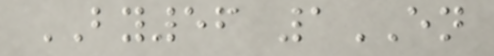BY56 1EN
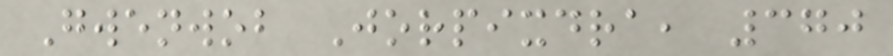Gwenwob Jorpixdra, 370
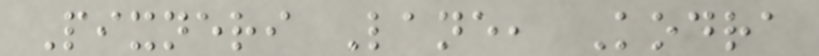Pixneri Lane, Kodra
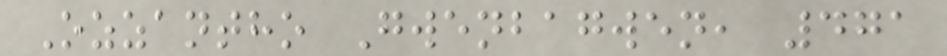Ozzantho Gwenbagwen, 471
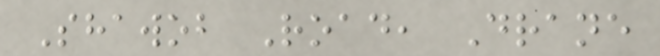Shawob Road, Drane
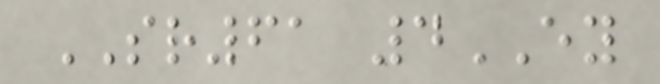SR61 4EY
